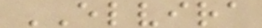ELVIRA
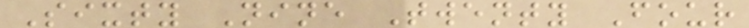Sixty Nine Twenty Four
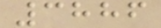3886
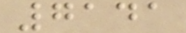7141
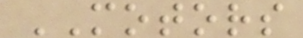MOTORS
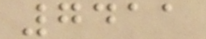7411
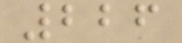226
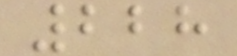228
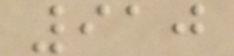910
